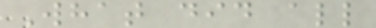What did all
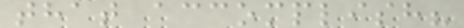that accomplish?
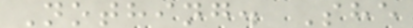Nothing. She
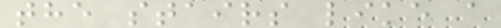the stairs like a
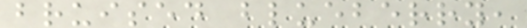bruised blueberry,
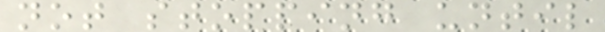not stopping until
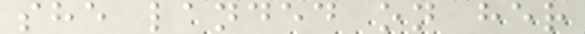she landed on her
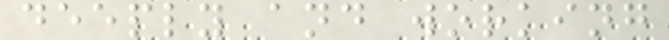deeply and working
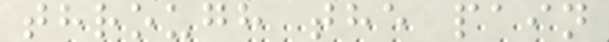through the pain
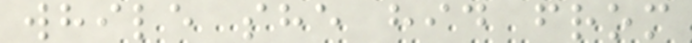while she hid from
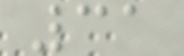31
